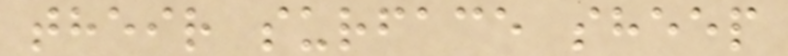their surface sheep
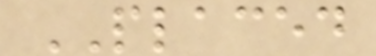PLACED
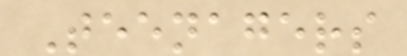Teenagers
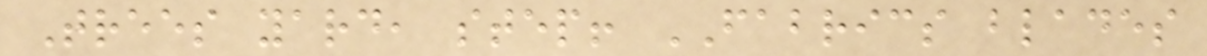Trees yard, step! FABRICS blades
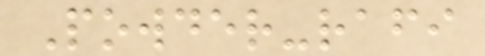Powder-rafi
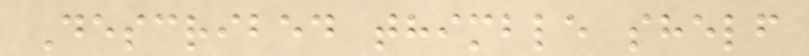Described thimble shelf
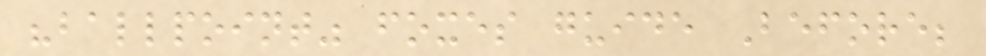"ballpoint" foxes guide Before;
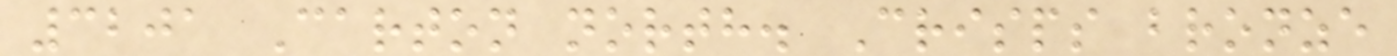3201 Carton north. Crisps bronze
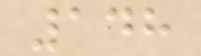148
